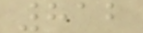812
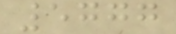5777
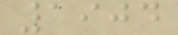1904
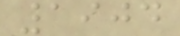1904
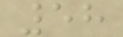58
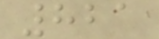821
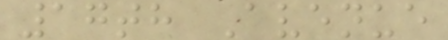17th Avenue
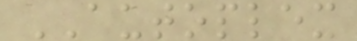AUTOPLEX
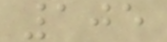105
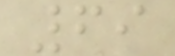69
